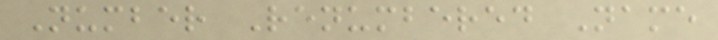Number Renumbered Name
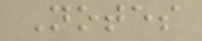Notes
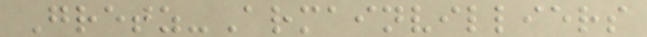Gretz-Armainvilliers
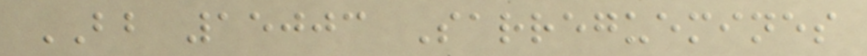BB 15003 Sarreguemines
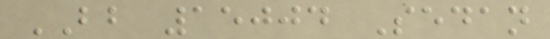BB 15004 Sedan
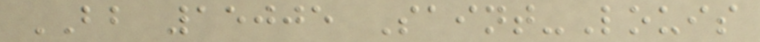BB 15005 Saint-Louis
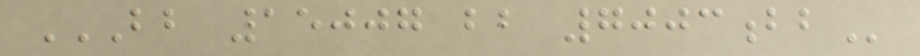BB 15007 BB 7003BB
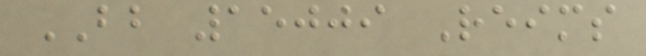BB 15009 Reims
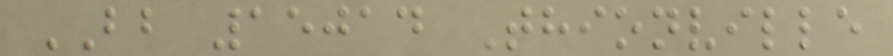BB 15014 Thionville
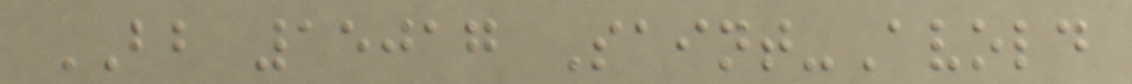BB 15017 Saint-Avold
